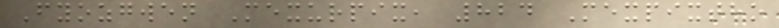Fyozgwen Mexurpix, 824 Mexpixtho
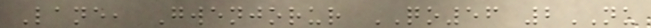Lane, Gwenjorur QO56 2NU
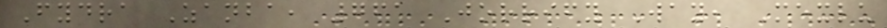Fydra Zanba, 761 Jorrify Way, Mexlu
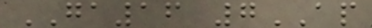GA16 7AP
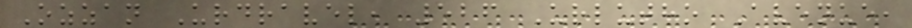Ozzan Urdravel, 526 Urlutho Avenue,
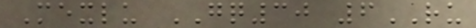Mexlu GQ30 6RU
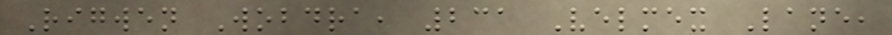Rigwen Wobdra, 231 Velmex Lane,
